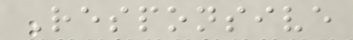Responsive
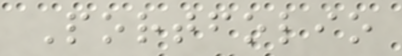Portfolio
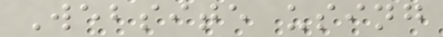Website using
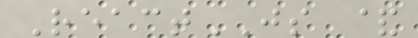ReactJS &
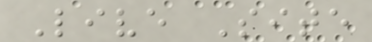Live Site
